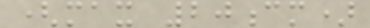(max 20cm)
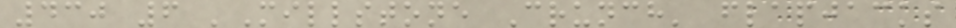430 6 'Millstone Crunch' flapjacks
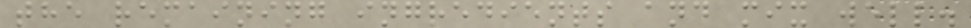the remaining ingredients and mix well.
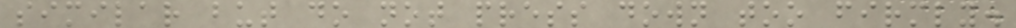similar but do not press down too firmly.
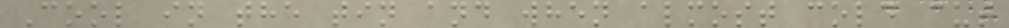Cool in the tin and when almost cold cut
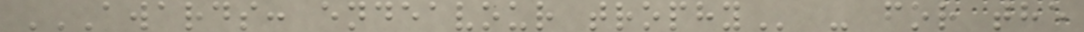AWARDS: ENDEAVOUR TROPHY - for the
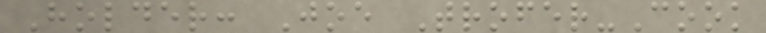Holder: Joe Trofer-Cook
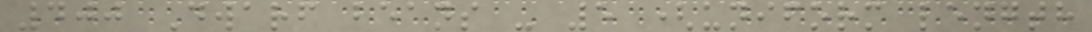400 Dwarf beans - 5 (uniform length
